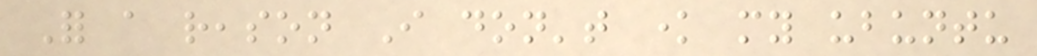For a reason I don't know my ubuntu
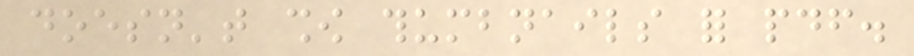doesn't show thumbnails for pdf.
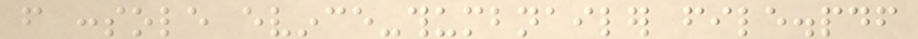from console evince-thumbnailer file.pdf
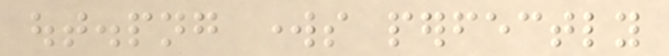out.png works perfectly
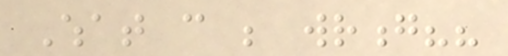What can be wrong??
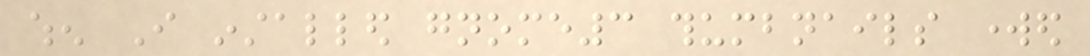when I installed gnome3 thumbnails worked
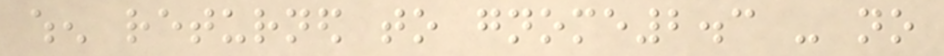when returned to gnome2.3 - no
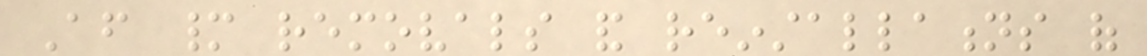After many removals and reinstallations of
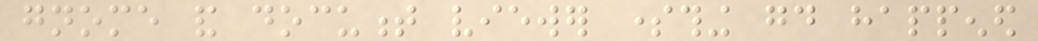gnome and document viewer something good happened
